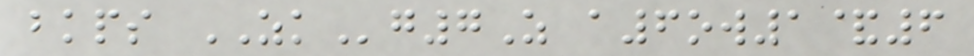bkps ZKg7Z a6ow1&6
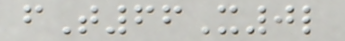fT66X0l
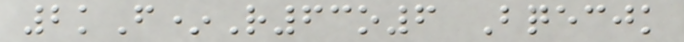2kF*R63o6 Bqecjk
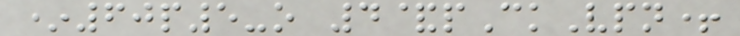*60p5-o 4&pCkVpn+
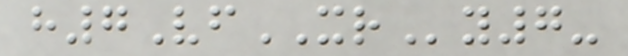h7VfXRy7-
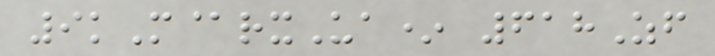9kM@rxUa* 618Zf
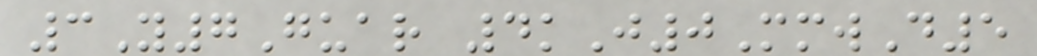3Y7Guar 4kJ0MmwD5
